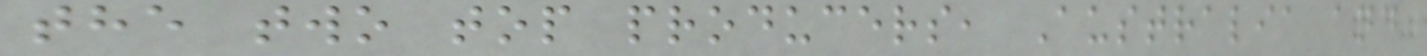the two top producers, Australia and
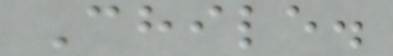Chile.
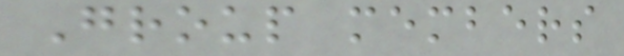Group members
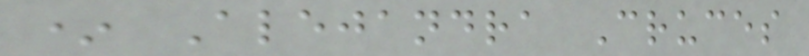* Alejandra Cruces
